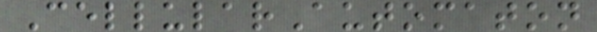CellularAutomaton
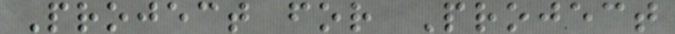Project for Project
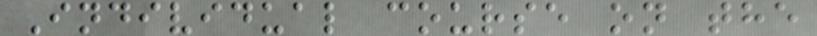Individual course on the
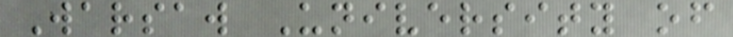Warsaw University of
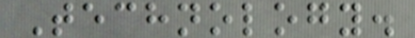Technology.
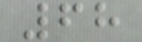68
